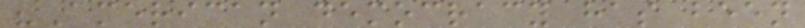"American democracy has been
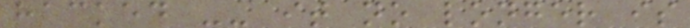hacked -- it no longer is
